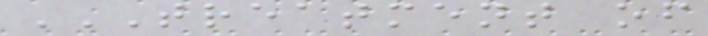TREATMENT OF
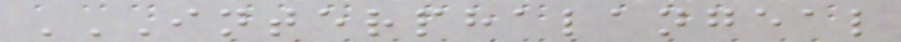INTERPHALANGEAL
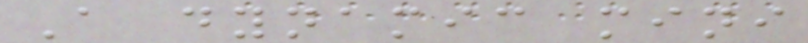A dynamic mini
